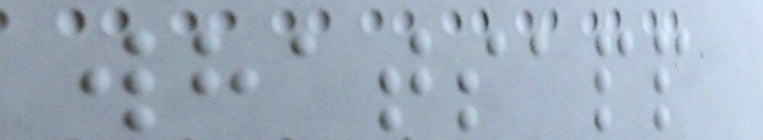whatsapp
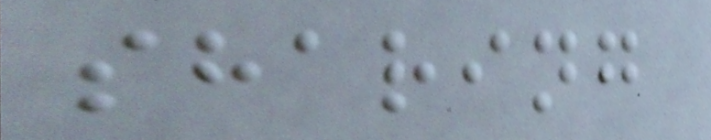sharing
